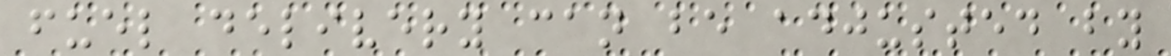fuel delivery can be adjusted by
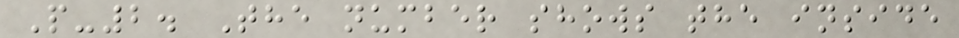P-2. The number shows the inside
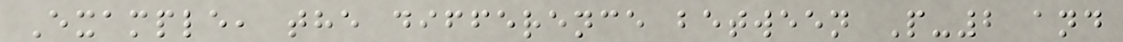Example, the difference between P-2 and
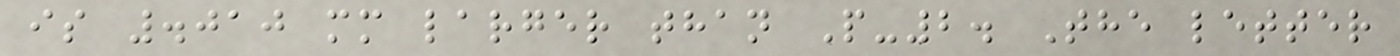is .010 mm larger than P-2. The letter
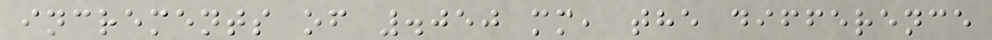increments of .050 mm, the difference
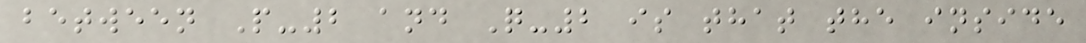between P-2 and Q-2 is that the inside
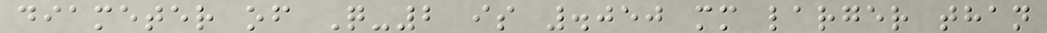diameter of Q-2 is .050 mm larger than
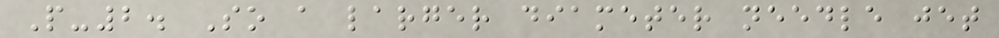P-2. So a larger diameter needle jet
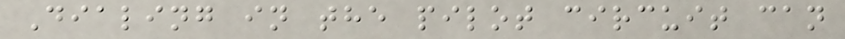Dialing in the pilot circuit can
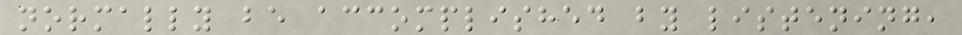normally be accomplished by listening,
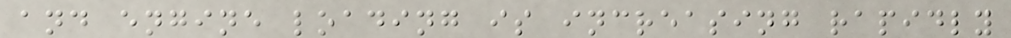and engine loading is increasing rapidly
